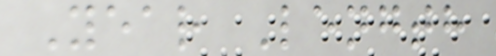Year Length
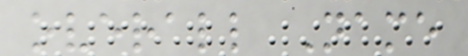overall Name
